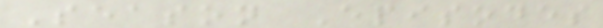Season Episodes
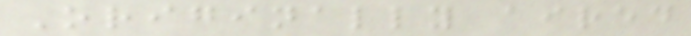Originally aired
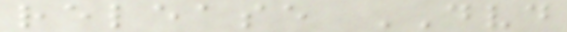release DVD
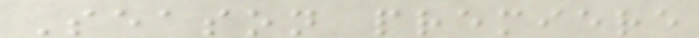Season premiere
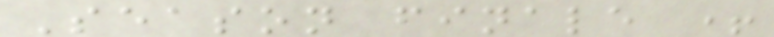Season finale +
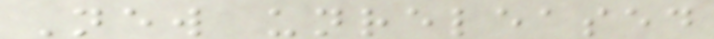New unreleased
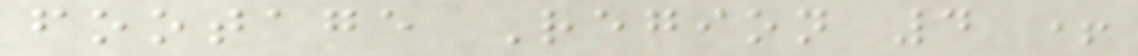footage Region 4 +
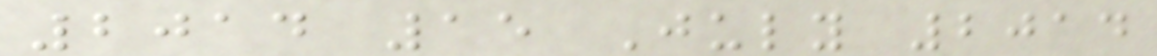2014 15 July 2014
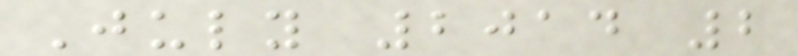July 2014 2
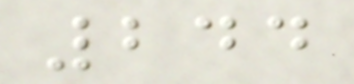244
